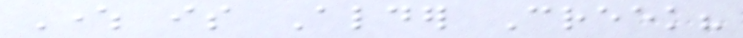Where is Alder Creek?
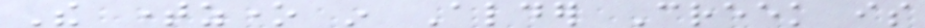The timezone in Alder Creek is
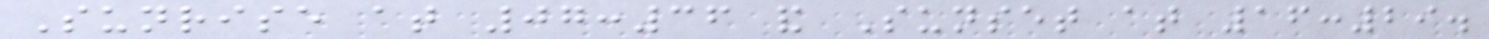Sunrise at 07:36 and Sunset at 16:29.
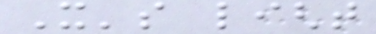It's light
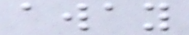away
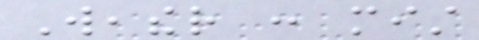Weather : mist
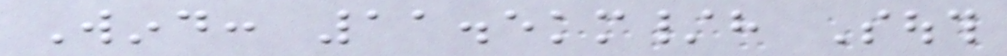Wind: 11.5km/h South
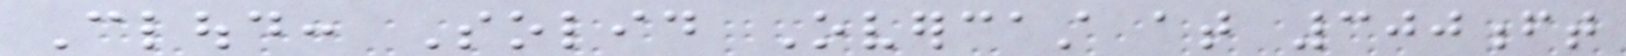Cloud: Solid Overcast at 300ft
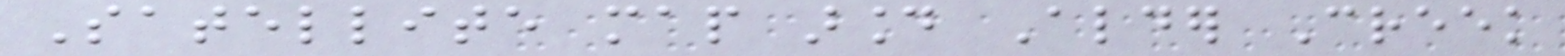Satellite map around Alder Creek
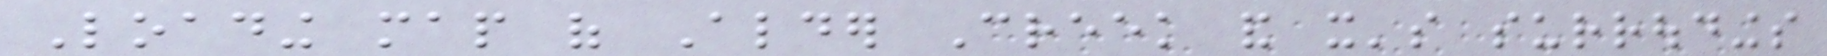Loading map of Alder Creek and it's surroudings
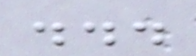...
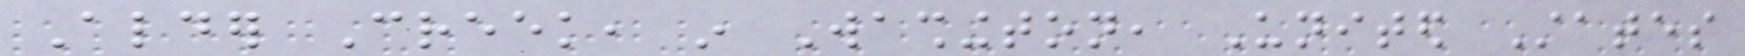Alder Creek, in Washington, United States
